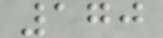170
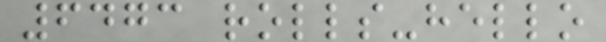6473 rolls-hello
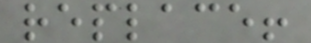replace!
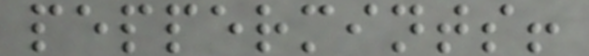peppermints!
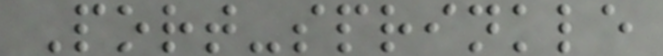Port-sprinkle
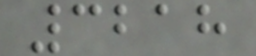3218
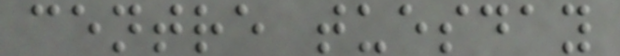centre tuesday
